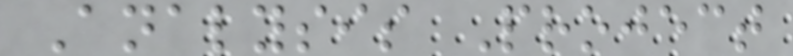Analysis Project
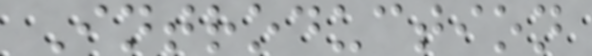Introduction
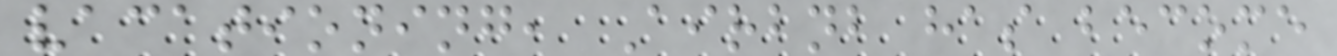vacationing, Airbnb has become
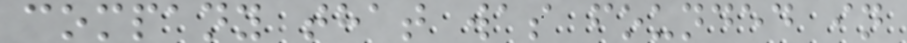company that was founded in
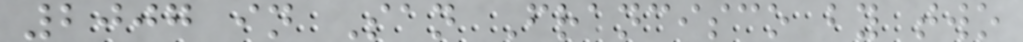2007 in San Francisco by two
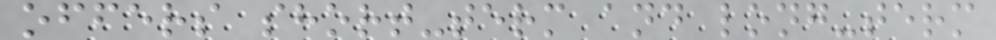offers short-term and long-term
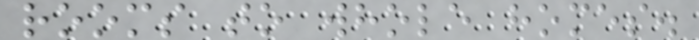rooms to whole homes.
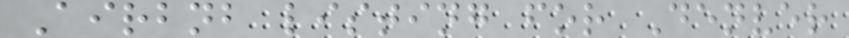Airbnb listing for Denver
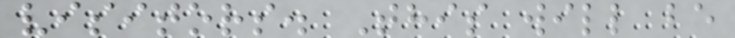visitors. This will be
